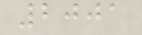2001
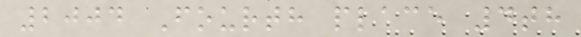2004 Fourth place 4th
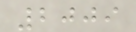2009
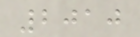2010
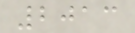2013
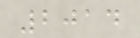2014
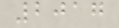2017
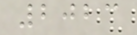2023
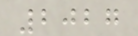2027
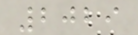2029
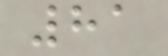81
